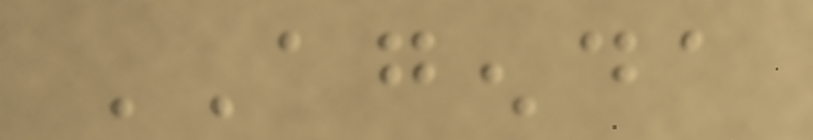AGENDA
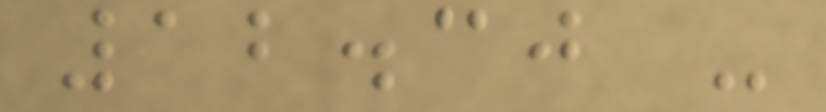12.30 -
